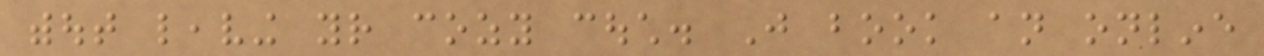without leaving your cozy couch. Just book an online
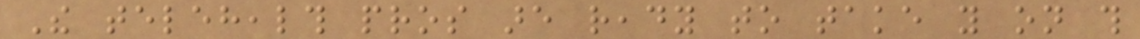The telehealth pros are ready to take you on this
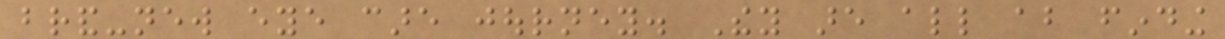brand-new eye care journey. They are all about finding
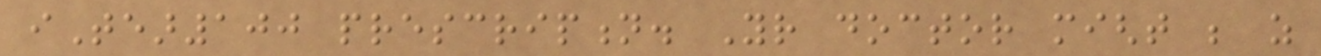iTear100 prescription. Your doctor might be as
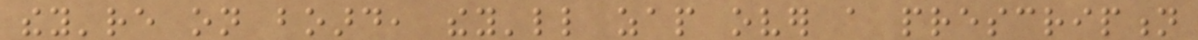they're on board, they'll zap over a prescription
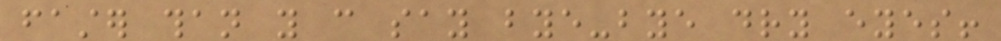faster than you can say bye-bye dry eyes!
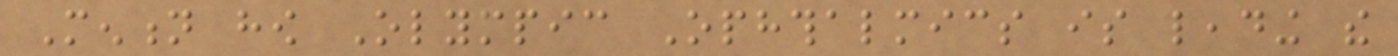Mention how Olympic Ophthalmics is leading the
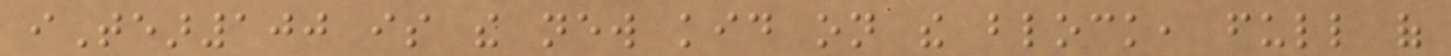iTear100 is the new kid on the block, full of
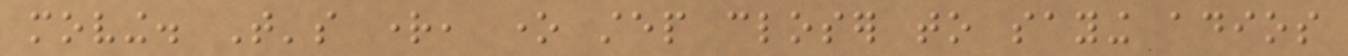moving. That's right, one step closer to saying adios
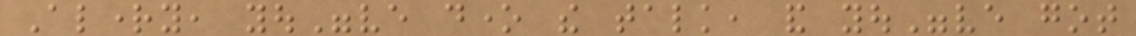Alrighty, you"ve done the talk, and you"ve got
